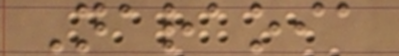Naraoia
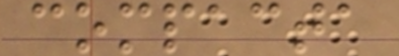compacta
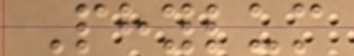Phylum
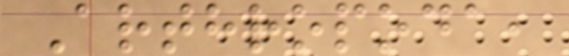Arthropoda,
